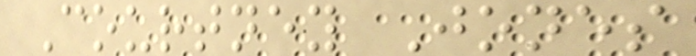Courtney Jones
